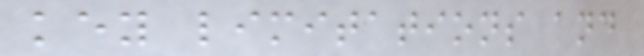key limitations and
